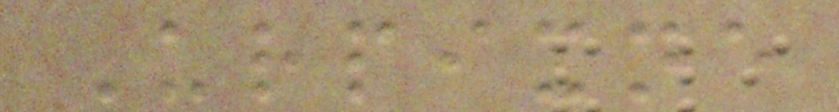Urpixne
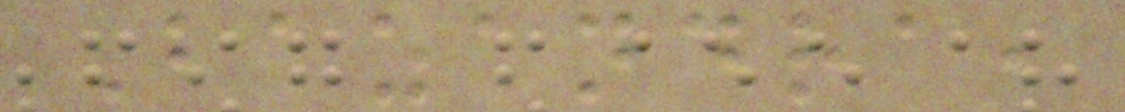Bazandra,
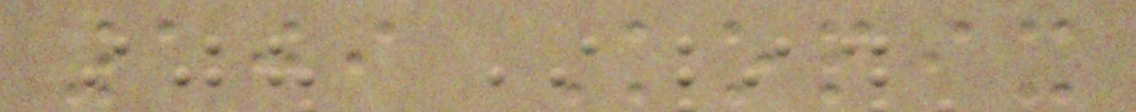109 Kopix
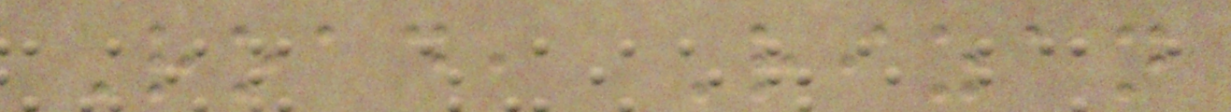Road, Rizan
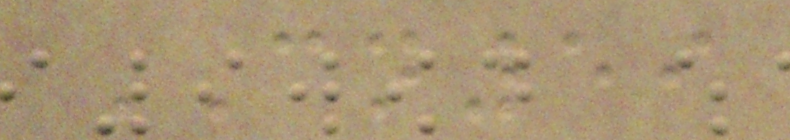CN59
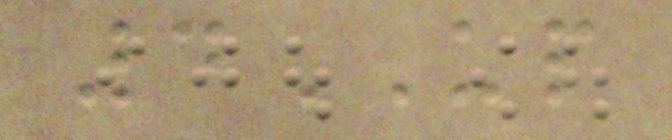4UP
